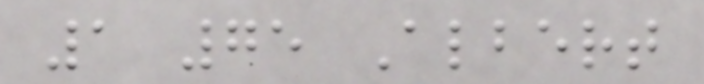1 75 Albert
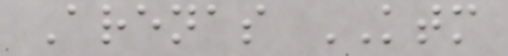Arenas KTM
